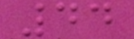44
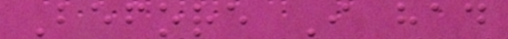Before I had
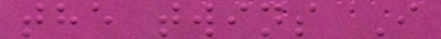the twins I
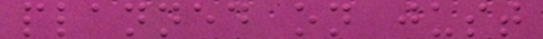planned on just
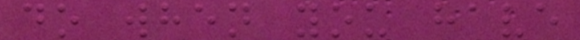do when you have
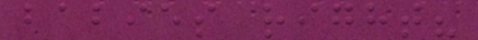babies right?
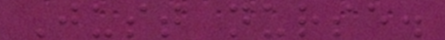Just nurse.
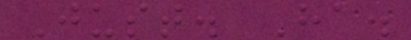Just. Ha.
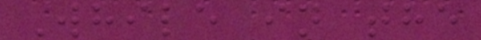While in the
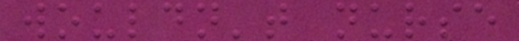wouldn't nurse
